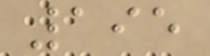195
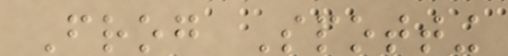Frog Spotting
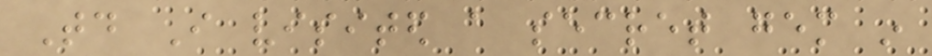Today I visited a secret gem in
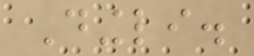Dingli.
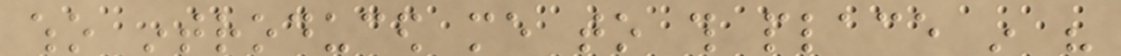who introduced me to this place in his
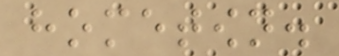hometown.
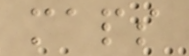maps
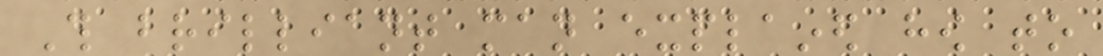This brilliant man explained how to
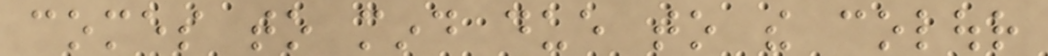comes to mind due to the colour
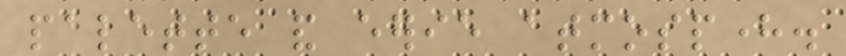palette and eerie atmosphere.
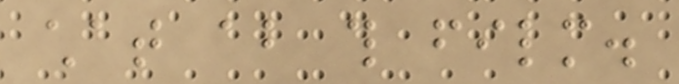chat about this film.
